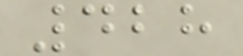428
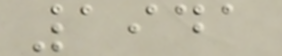1941
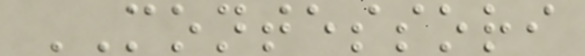MONTESSORI
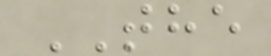THE
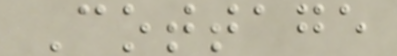Cottage
